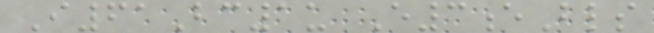I61Bc1u E3eBls
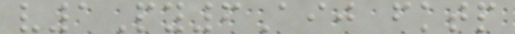v1Py6Aij fktp
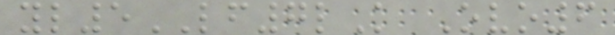yl5LF7lK Ovo6
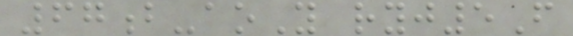67b-aoY ryj5F
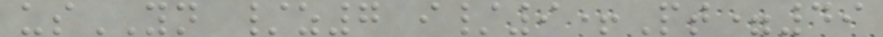usYN /z7 i/9+Pt=49
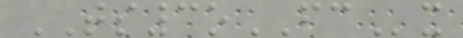TS3oFCx
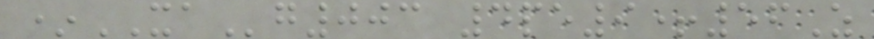*XAg003 4pe9+56Z
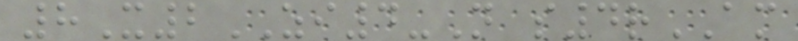8X2ZI4-N s4rAM
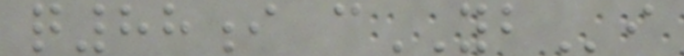q88i cYBi
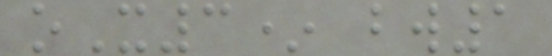oX3* bw1
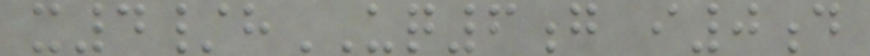x4/hUQ6g i0d
